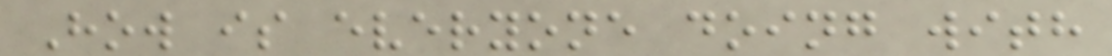How is everyone doing with
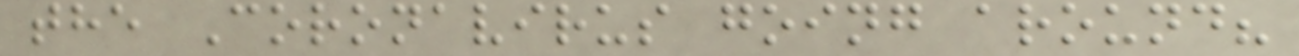the Coronavirus going around?
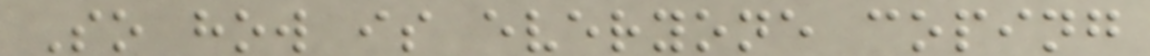So how is everyone coping
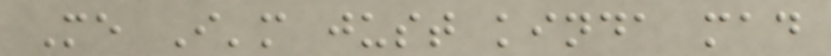Me I'm just kinda mad
